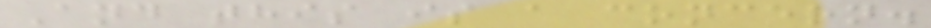And this is a concern.
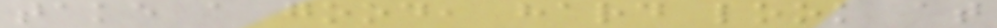take a good, hard look at
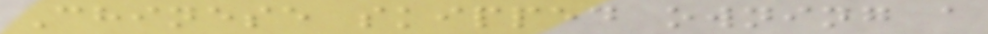Chinese skipped owning a
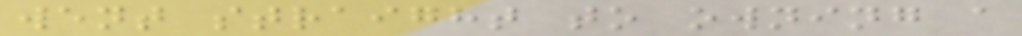went straight to owning a
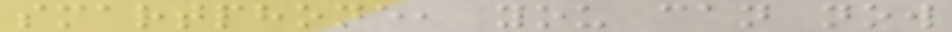smartphone, you can now
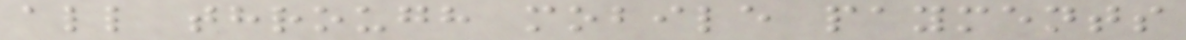all through mobile payments
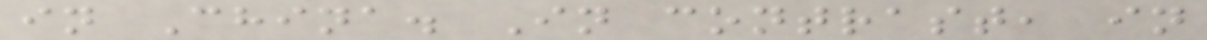in China. In contrast, in
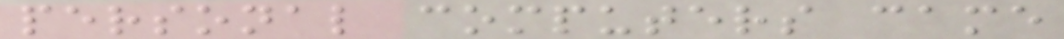personal computers came
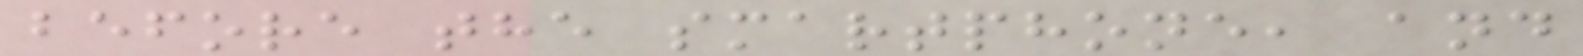before the smartphone, and
